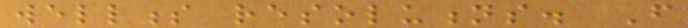wellness resolutions. From
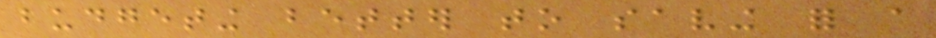budgeting better to saving for a
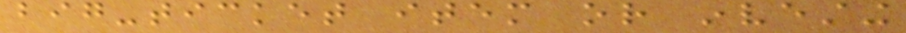big-ticket item or investing
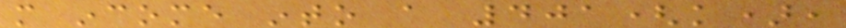more income into a 401(k),
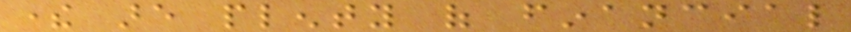there are plenty of financial
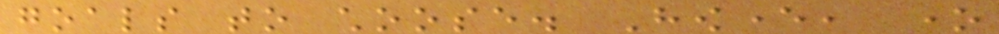goals to choose. However, one
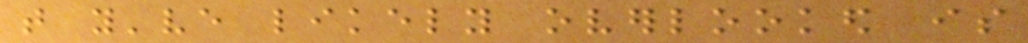that you've likely overlooked is
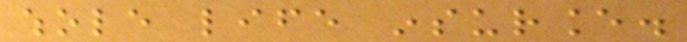whole life insurance.
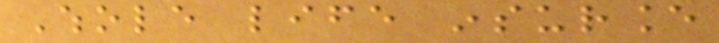Whole life insurance
